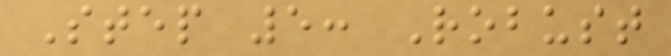Step 5: Robust
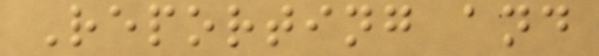Reporting and
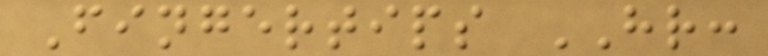Fingertips HR:
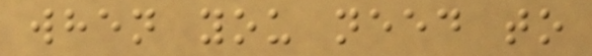when you need to
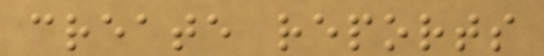create reports
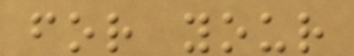for your
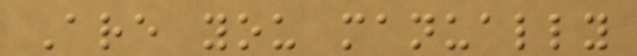Are you manually
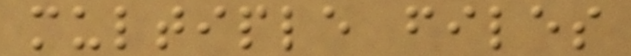multiple files
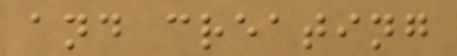and creating
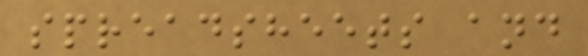spreadsheets and
